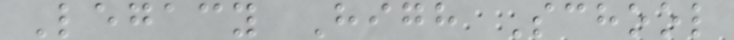Legacy High School
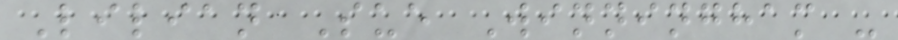Lilian Sue Winningham -
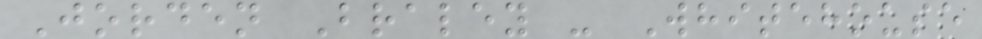Jorden Braley - Whitehouse
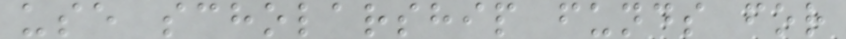use scholarship funds for
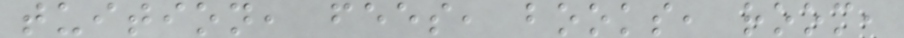tuition, fees, books, room,
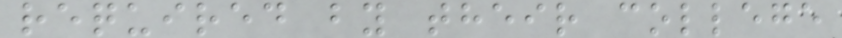required by their college
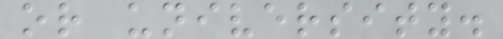or university.
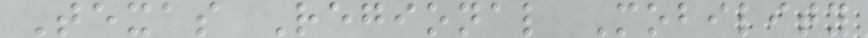Texas Regional Mobility
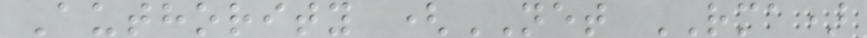Authority (NET RMA)
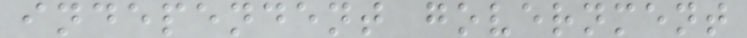independent government
